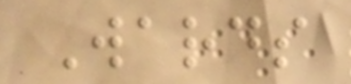Wards
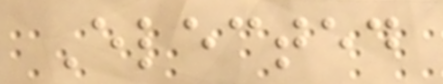Elected
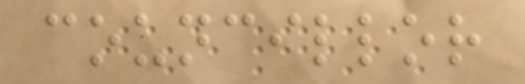councillor
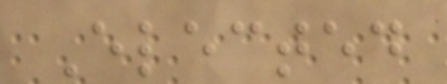Elected
